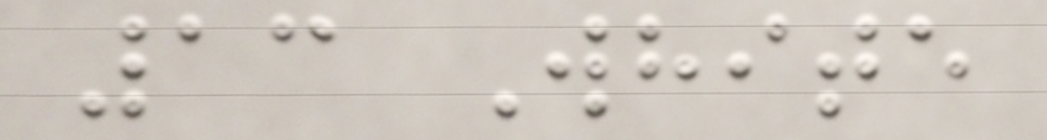13 White
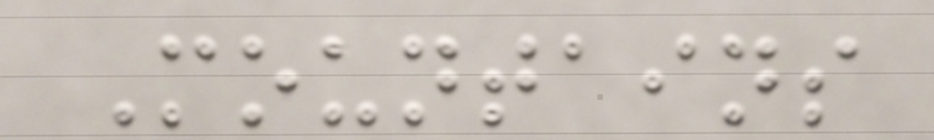Mountains
